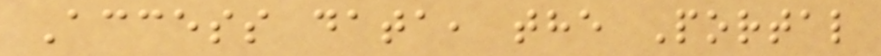Access data, the Portal
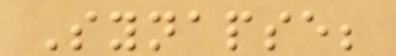Synapse;
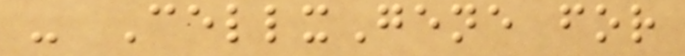- CellxGene for
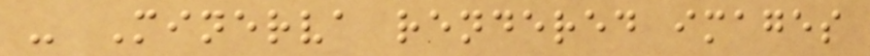- Minerva rendered images
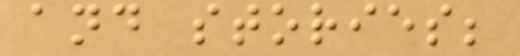and stories;
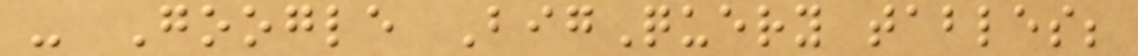- Google BigQuery tables;
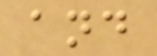and
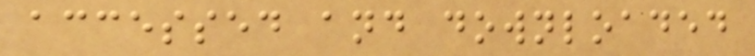accessed and downloaded
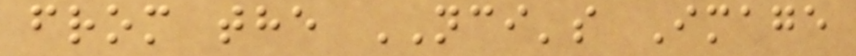from the NCI's Image
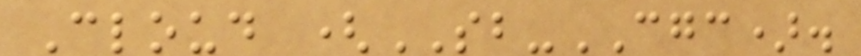Cloud (SB-CGC).
